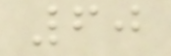60
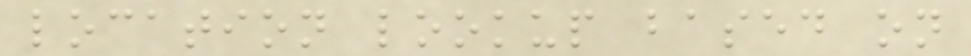location lookup based on
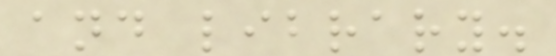and library.
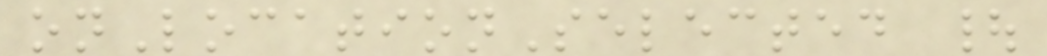onLocationSelected |
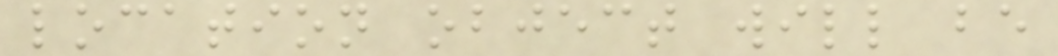location object will be
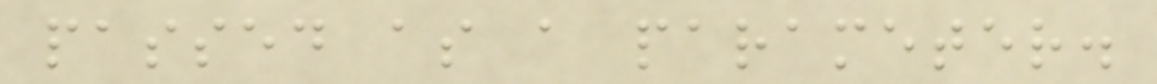passed as a parameter.
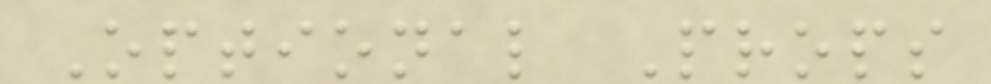Optional Props
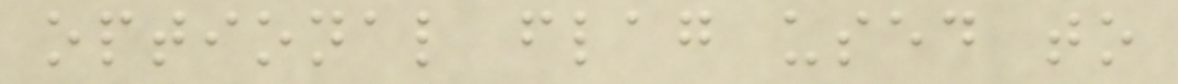optional flag used to
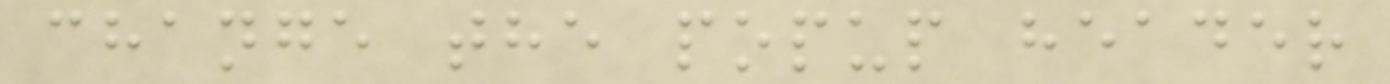change the popup header
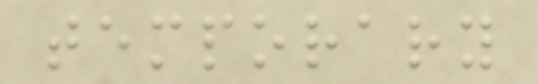temporary
